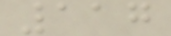117
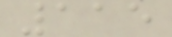115
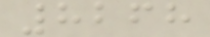8268
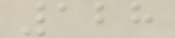128
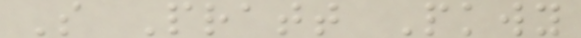S Pratt Pkwy
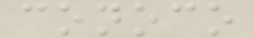conoco
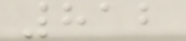812
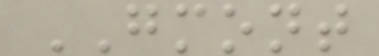GMONT
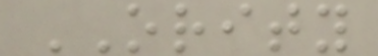ORITY
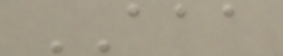AAA
